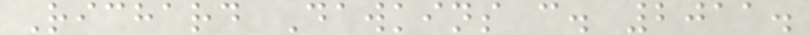Richard Dawkins c. 2011.
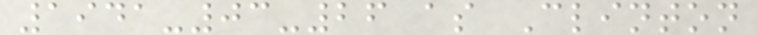1941-03-26 as Clinton
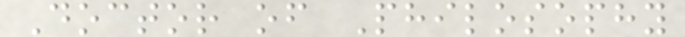Doctor of Philosophy
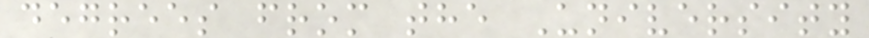degrees from the University
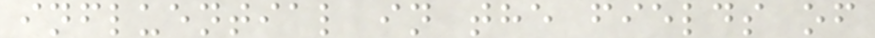influential in the fields of
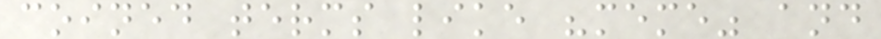coined terms like "meme" and
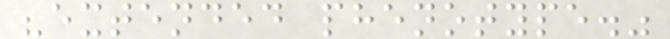"extended phenotype."
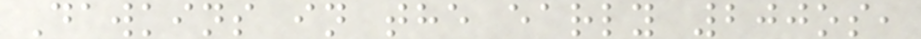Dawkins in the early 200os,
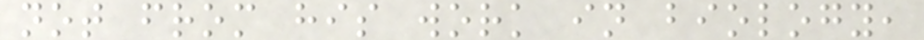not from his work in biology,
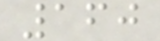160
